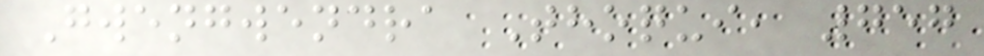Gwengwendra Thoqui, 757
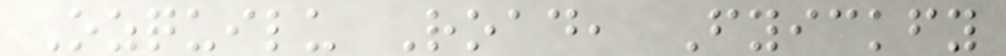Ozquilu Road, Fyickfy
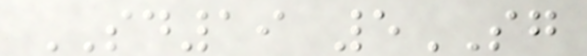SD19 5SG
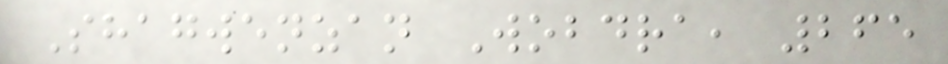Shagwenzan Wobdra, 265
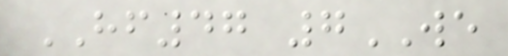HF47 7WE
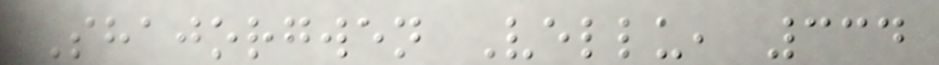Shajorgwen Vellu, 334
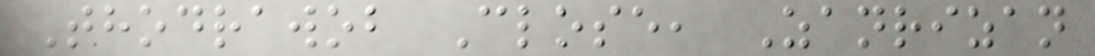Thodrawob Close, Zanrizan
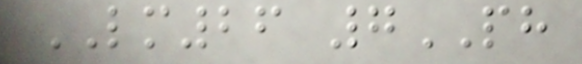LM26 7PH
